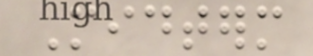Midterm
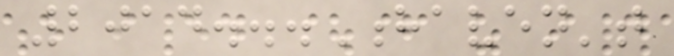2014...Haven't
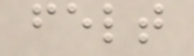felt
